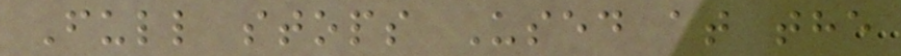Full stops Used at the
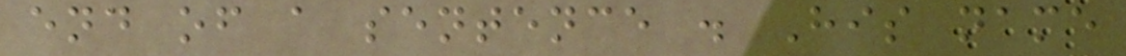end of a sentence . His name
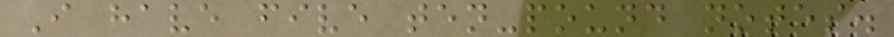I have five ten-pound notes.
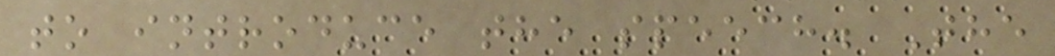to introduce the speech. The
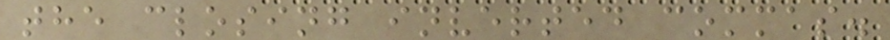the closing inverted commas.
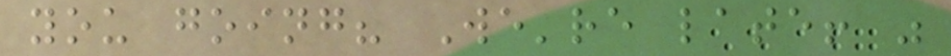you going? We're late! "
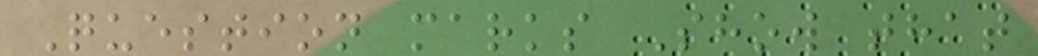Question marks Show that
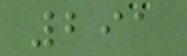291
